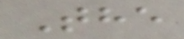The
